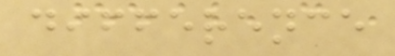difference
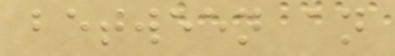between an
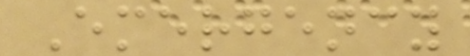Emergency
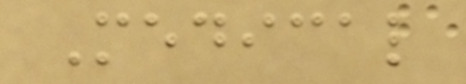Medical
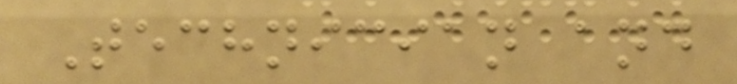Technician and
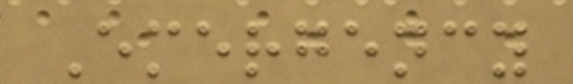Emergency
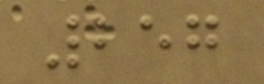257
